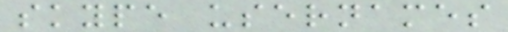skype usernames
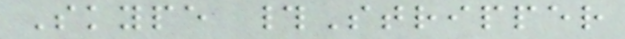Skype #Stripper
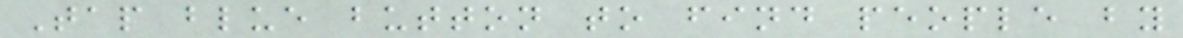Tap blue button to find people by
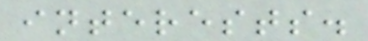interests.
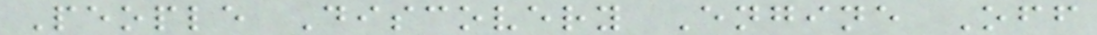People Discovery Engine Off
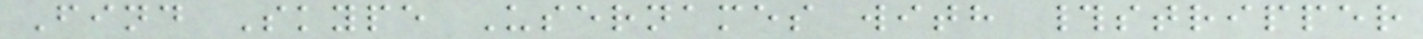Find Skype Usernames with #stripper
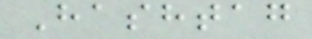Hashtag
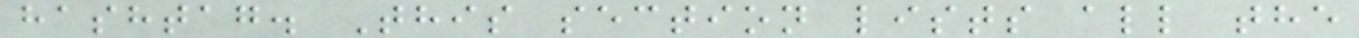hashtag. This section lists all the
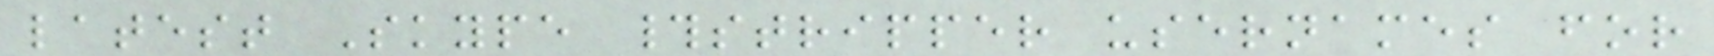latest Skype #stripper usernames for
